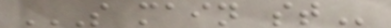S MAIN ST
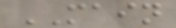MAIN
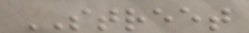STREET
